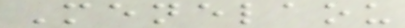Menelaou
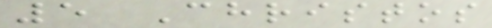5 Christos
